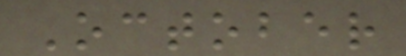October
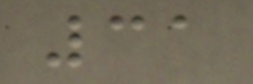31
